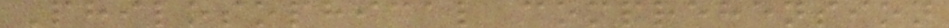Philosophical comprehension
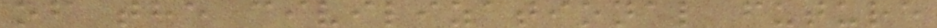of the civilizational future
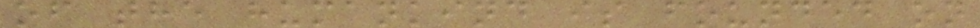of the humankind is founded on
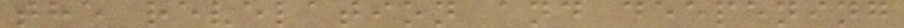the revelation and deepening
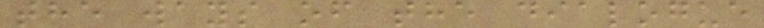the ways of the dialogue
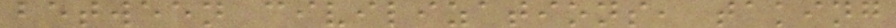between civilizations, taking
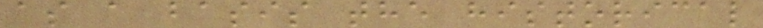as a basis the historical
